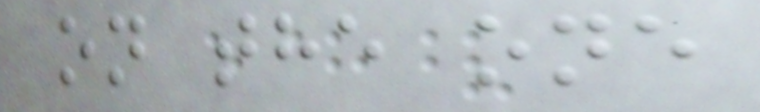on the one
